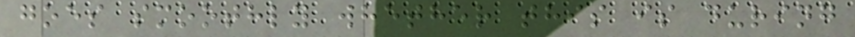goes smoothly whether this is during
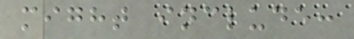might include:
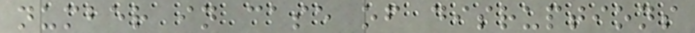number in case of disruptions
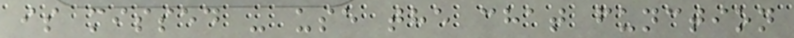is missed - use the chat function
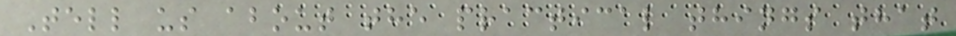Tell us about the practical things that
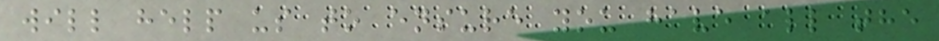will help us to ensure you have all the
